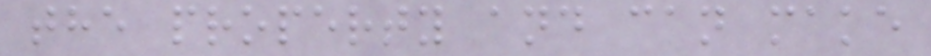the property and can make
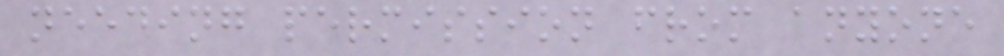needing permission from anyone
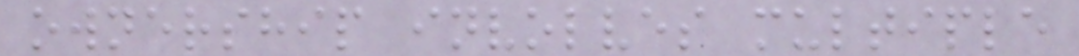ownership involves multiple
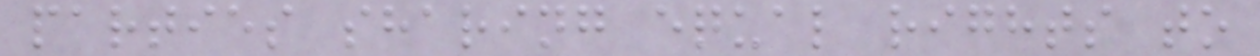parties sharing equal rights to
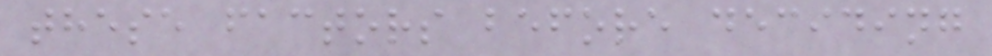these factors before deciding
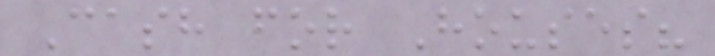Cash for Houses?
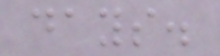days.
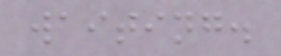waiting.
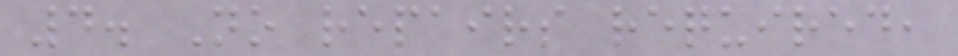4. No repairs required,
